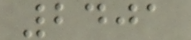2401
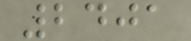2401
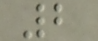2
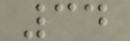34
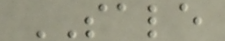SALE
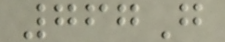767G
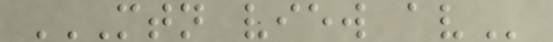MTN VIEW AV
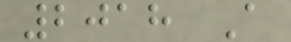2018 A
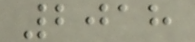2018
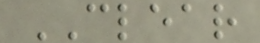CLEAR
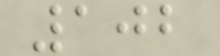102
